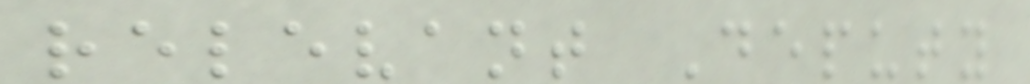relevant Deputy
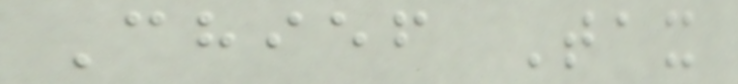Chief Tax
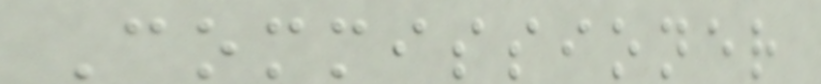Commissioner
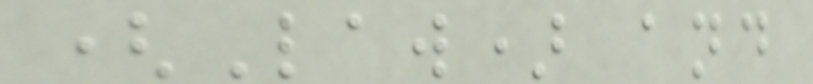(Law) and
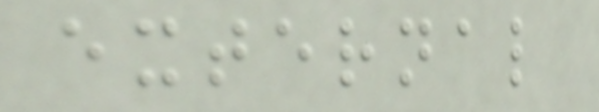external
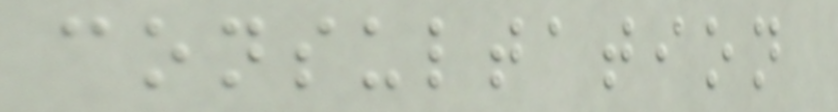consultation
